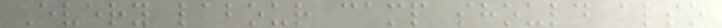Every labour camp should also
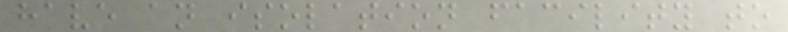have an isolation facility to
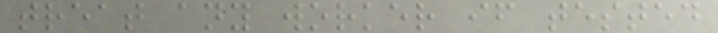treat any worker if tested
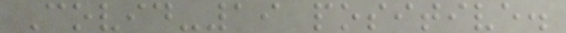Covid-19 positive.
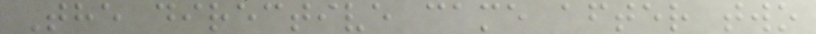The directive came after two
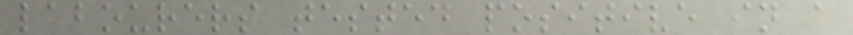labourers tested positive in a
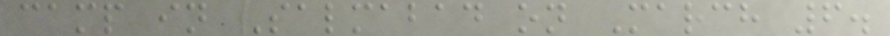camp in Salmabad on March 6.
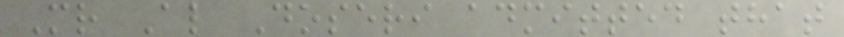Mr Al Doseri admitted that
